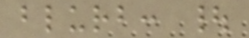blurb: |
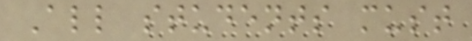All students must
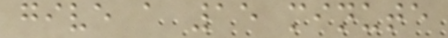give a 15 minute
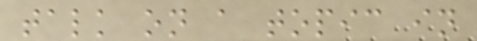talk on a topic in
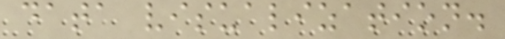data visualization.
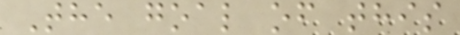The goal of this
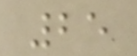25
